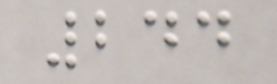244
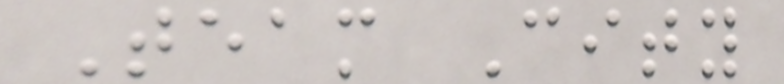Team City
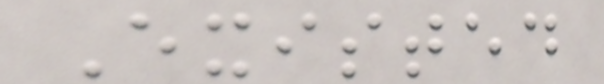Existed
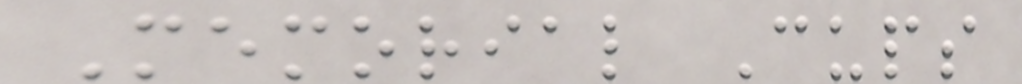Memorial Cups
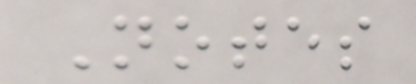Notes
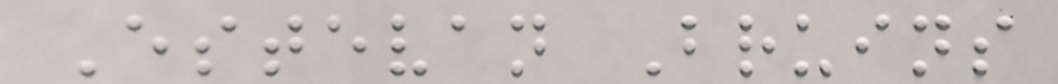Estevan Bruins
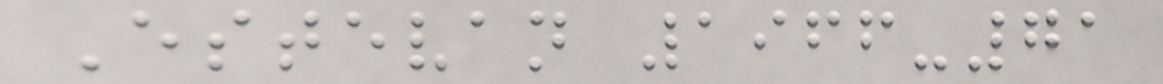Estevan 1966-71
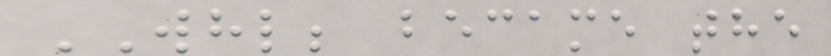WHL; became the
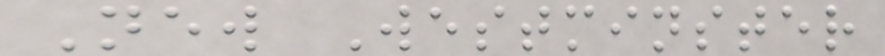New Westminster
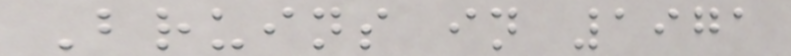Bruins in 1971
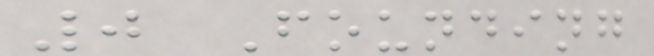0 Founding
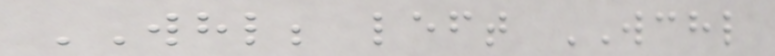WHL; left WCHL
